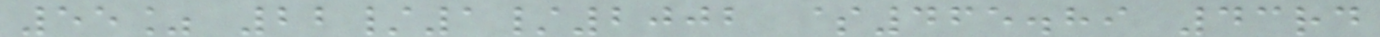55% 22/1/2002 $465.89 43rd
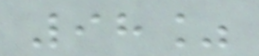98%
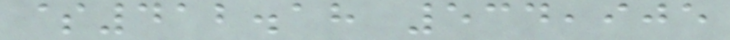$412.18 534,905
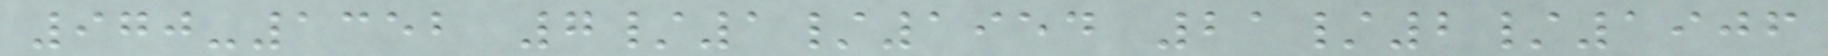970-1352 7/1/1954 21/2/1906
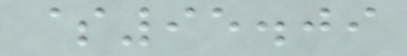$95.09
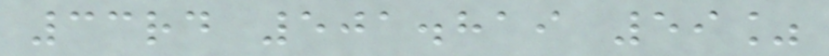33rd 501.819 59%
